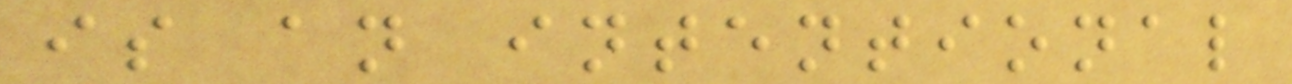is an intentional
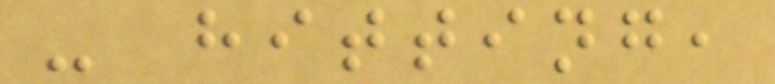- hitting,
